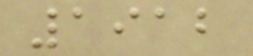1912
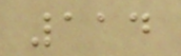114
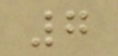7
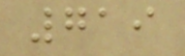719
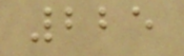225
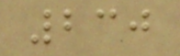230
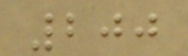200
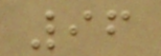96
